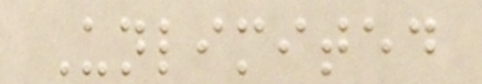Unlimited
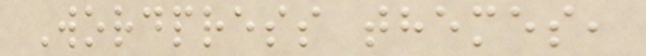Wordpress themes,
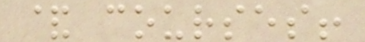& courses!
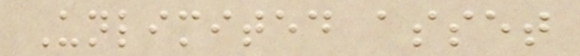Unlimited asset
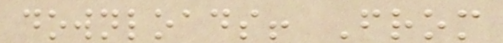downloads! From
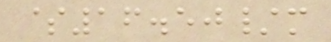$16.50/m
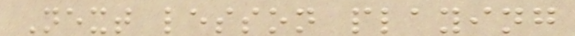Next lesson playing
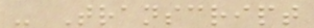- Transcript
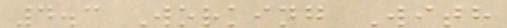4.3 Working With
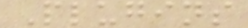Plugins
